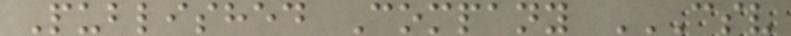Published Company CSV
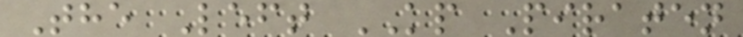The Left KP Piraten
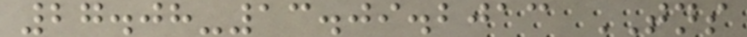27.08-13.09.2013 TNS
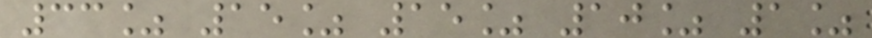33% 15% 15% 10% 1%
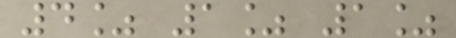4% 1% 1%
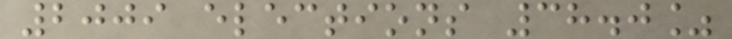2009 elections 38.0%
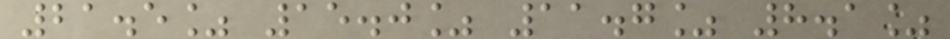21.5% 15.0% 11.7% 8.1%
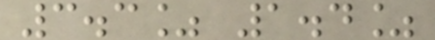3.3% 1.4%
